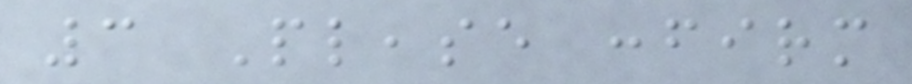3 Please confirm
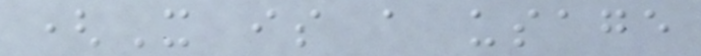(It is a usage
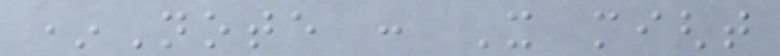*Note : It might
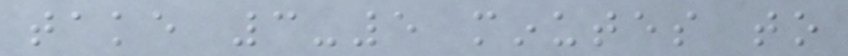take 3-5 minutes to
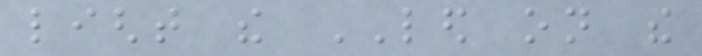light the LED on the
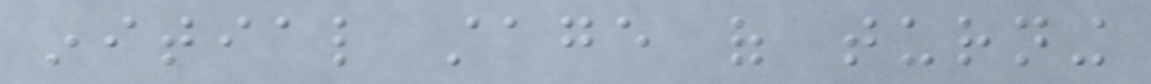initial stage of turning
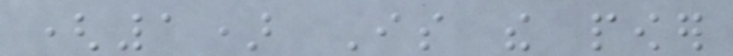(1) Is the power
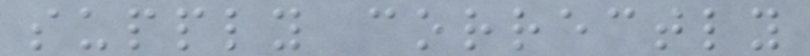supply correctly
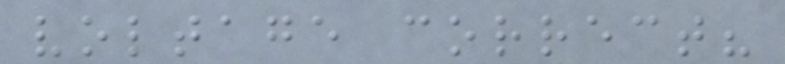voltage correct?
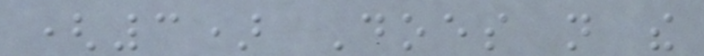(3) Does not the
